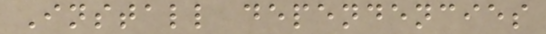Install dependencies
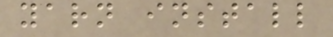yarn install
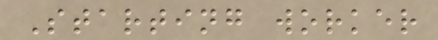Starting worker
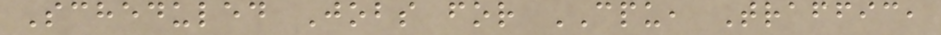Scheduled Jobs for CPU, Traffic,
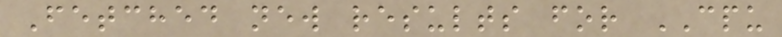Fetched new results for CPU
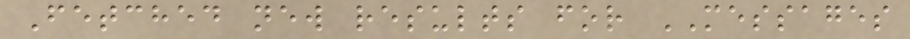Fetched new results for MESSAGES
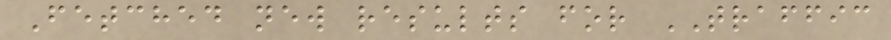Fetched new results for TRAFFIC
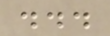...
